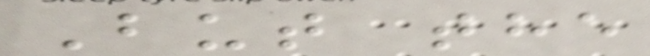But the
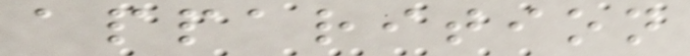apparition
